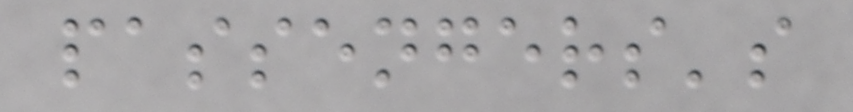passengers's
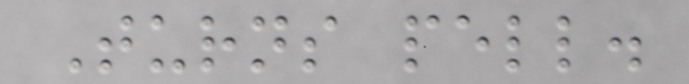Turns pell.
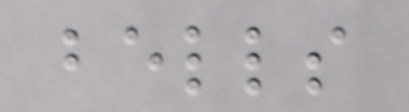bells
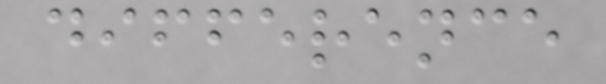difference
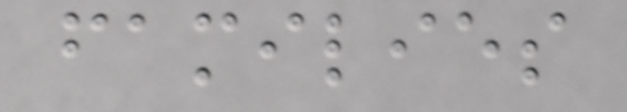families
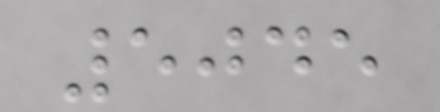5045
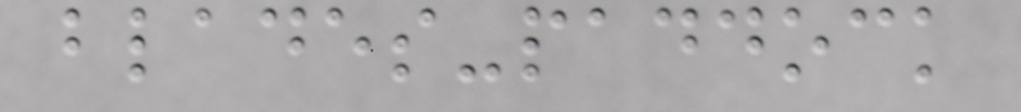blades-paddock
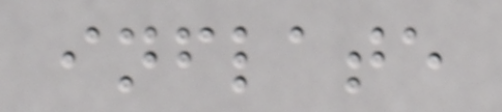inflate
